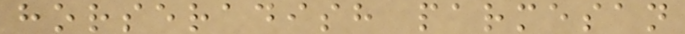horseradish parmesan
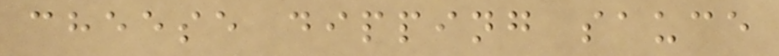cheese dipping sauce
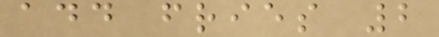add fries 2
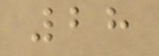28
